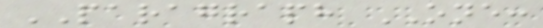PARAGRAPH ONE:
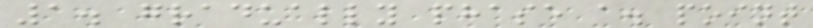1. gradually phase a. point
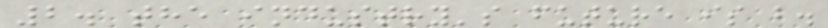2. the industry's future is b.
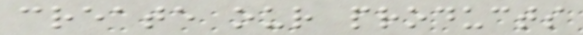create our products
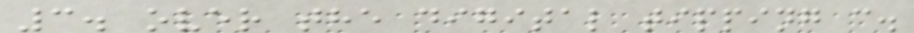3. over the digital tipping c.
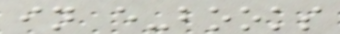in e-books
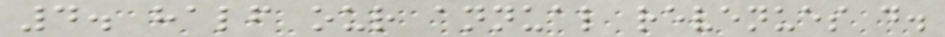4. half our annual revenues d.
